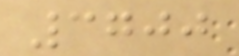3700
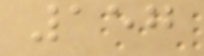157
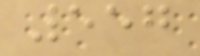557
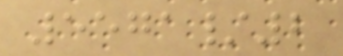5571/2
